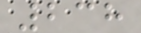238
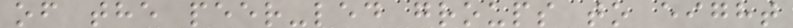of the peer-led groups to eight
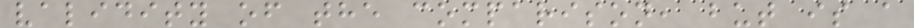validity of the comparison, but is a
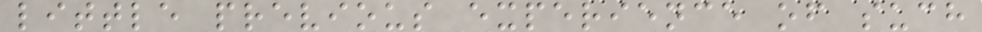little previous experience of such
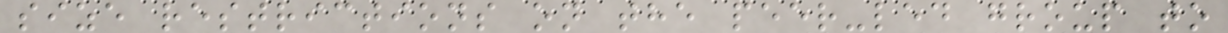size restrictions on the peer-led group to
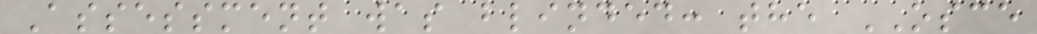Assessment was blinded: the OSCE
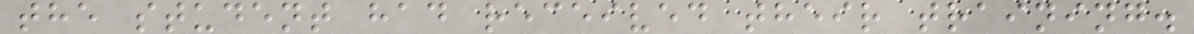the student had received their training.
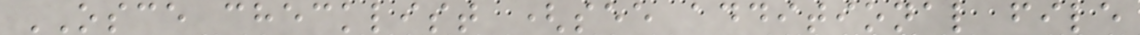OSCE checklist (see additional file
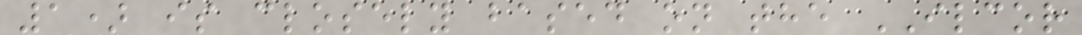1) is closely based on the ILCOR
